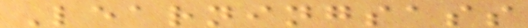Learningsass
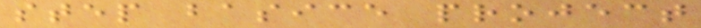step basice project
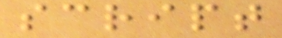script
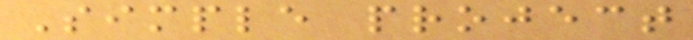Simple project
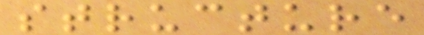structure
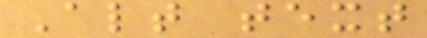Alt text
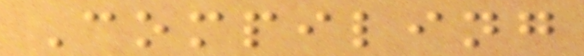Compiling
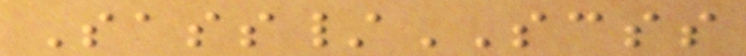Sass/SCSS
